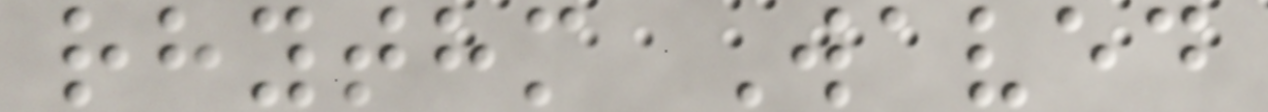rhythm Waved
